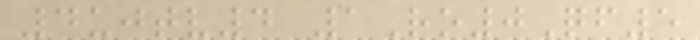4ujtv4 1Ro0Qf5
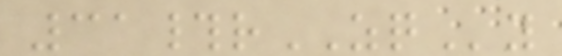31#rZQy
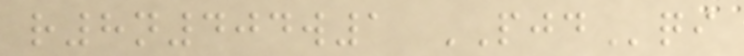r8n404w1 PJDqi
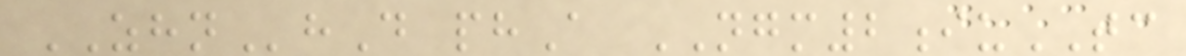ZHNhD phA NGM2iuTC
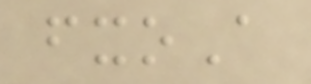fxoA
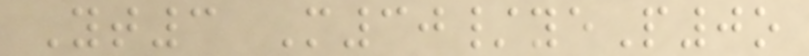Yt3 M30/yeP0o
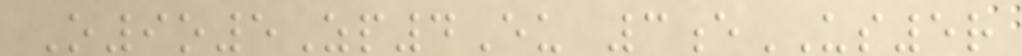O9o5Zp4Eu 3eUS5r
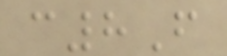c8F
